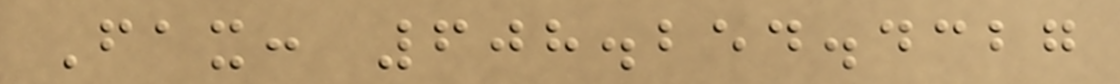Fax: 608.254.4327
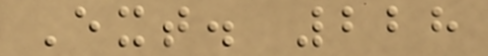Ext. 228
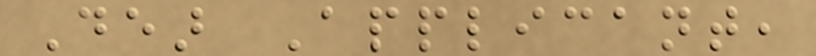Dear Applicant,
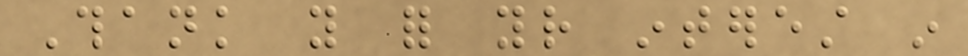Thank you for your interest in
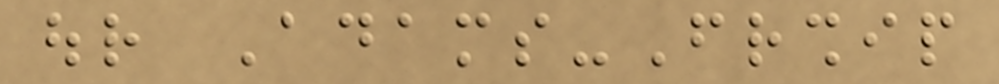our Adams-Friendship
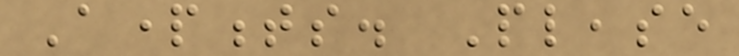Apartments. Please
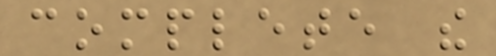complete the
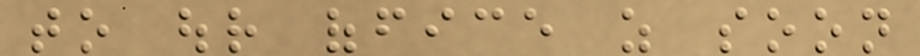to our office as soon
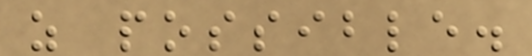as possible.
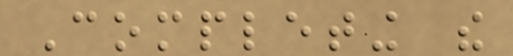Completing the
